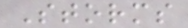Storms
